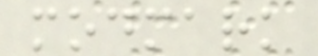modmark
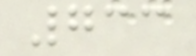733
